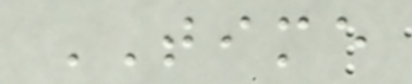TIME
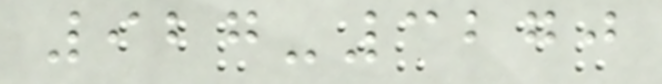927-3270
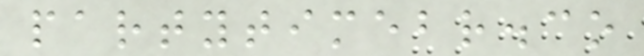partytimebr.co
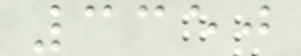3350
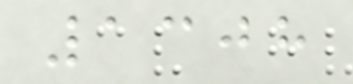1308
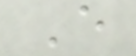E
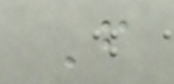F
